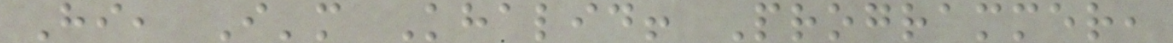Hi, I'm Khalid! Programmer,
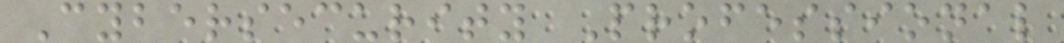Cybersecurity Professional
